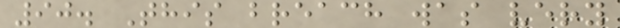90. This breach was very
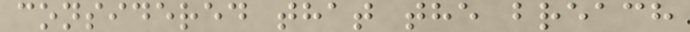considered that the breach
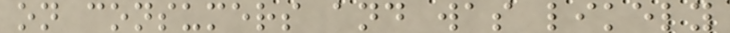on consumers and was likely
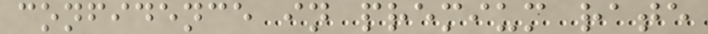confidence in premium rate
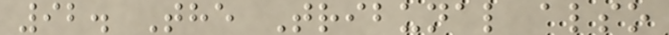92. The Tribunal also
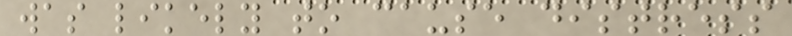was likely to cause distress
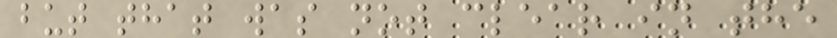but that was not clear in the
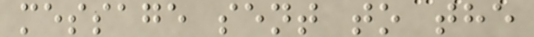message sent to the
